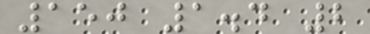150 1.4 2
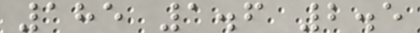185 1.6 2.5
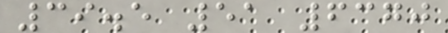39.5 51 6370
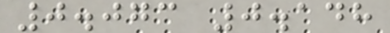0.073 0.148
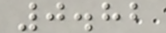0.82
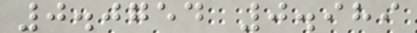0.0754 0.989
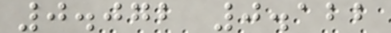0.072 0.122
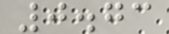0.73
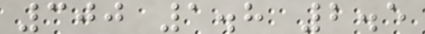300 1.8 2.5
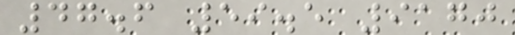47.6 59.5 9170
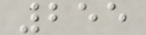255
